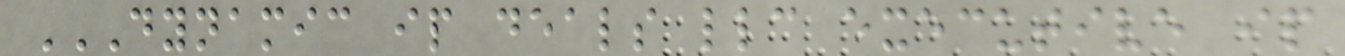DYNAMIC IP DEALS LLC EXECUTIVE IP
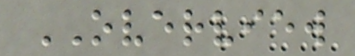OVERVIEW
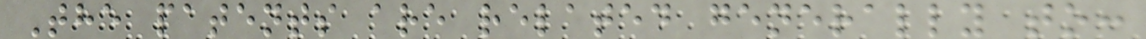The patents are related generally to:
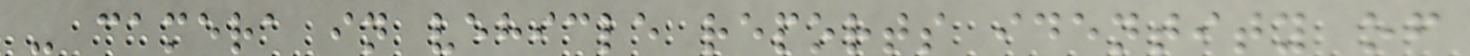- camera in vehicle reports identity of
